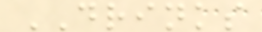DRINKS
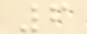6
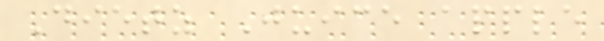Dietz Juice apple
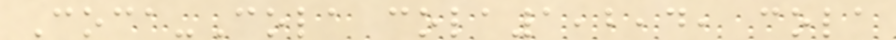Coca-Cola cola1,2,4, cola
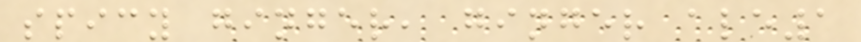spicy ginger, ginger ale1
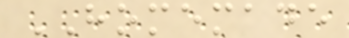HOMEMADE
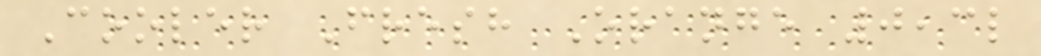Cooler Fresh Orange 0,3l
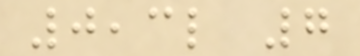0,3l 7
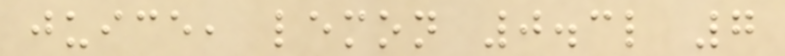juice, lemon 0.3l 7
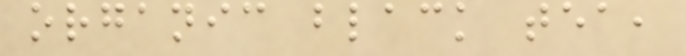organic black tea,
